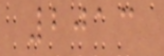2013
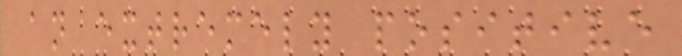an extremely positive
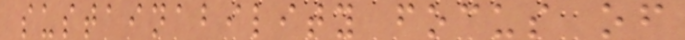sustainability focus of
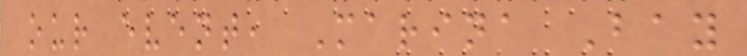our event, Marina Bay
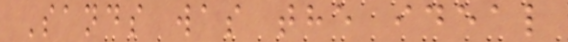Sands was the ideal
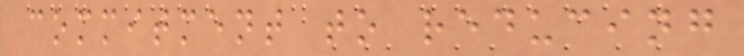commitment to reducing
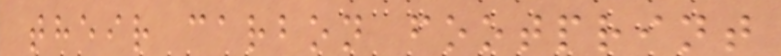their carbon footprint
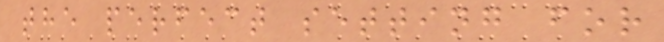the perfect setting for
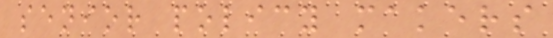senior policy makers
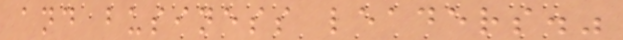and business leaders."
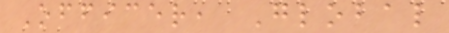Officer, Global
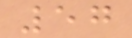57
